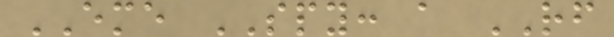EME SPY: a RF
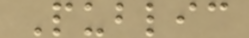Public
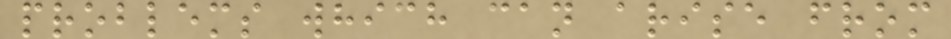problems which can arise from
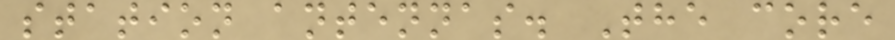station antennas. The core
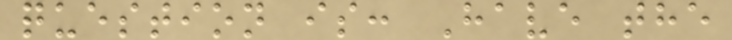question is: Have the
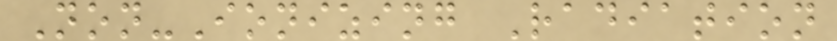Non-Ionizing Radiation
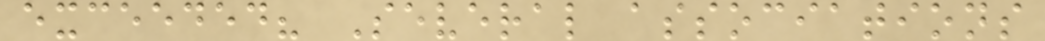exceeded? Several associations
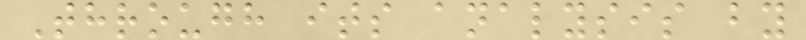Through its analysis by
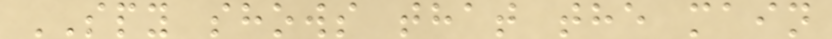SPY shows that the main
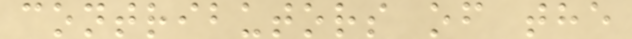contributors of the
